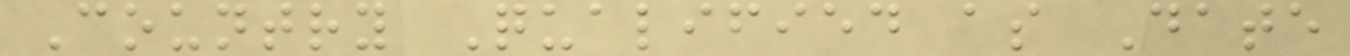Country Qualified as Date
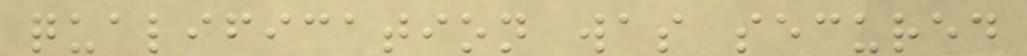qualification was secured
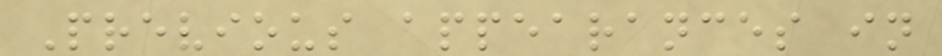Previous appearances in
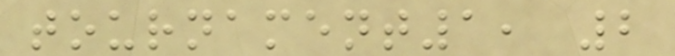tournament1, 2
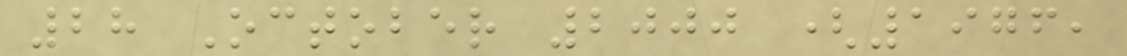28 October 2000 (1976,
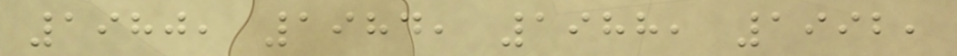1980, 1984, 1988, 1992,
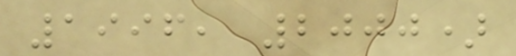1996, 2000)
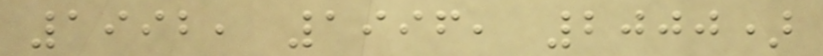1992, 1996, 2000)
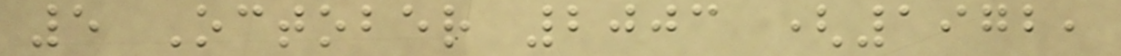5 October 2003 (1972,
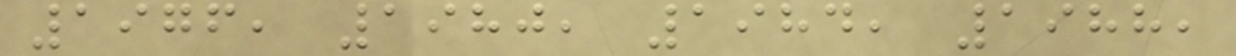1976, 1980, 1984, 1988,
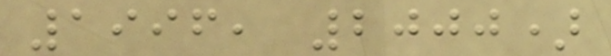1996, 2000)
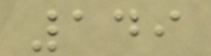149
